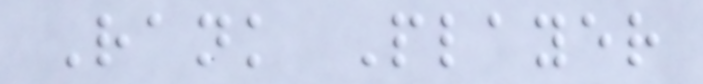Rank Player
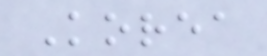Korea
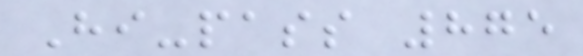Hi-pass 875
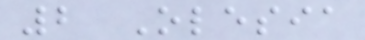2 Olesia
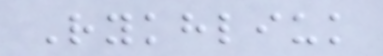Rykhliuk
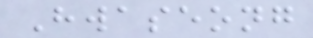Hwaseong
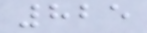825
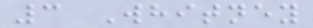3 Whitney
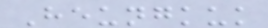Heungkuk
